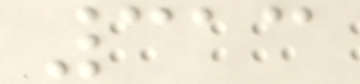313
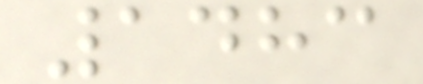1483
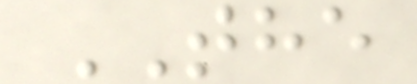THE
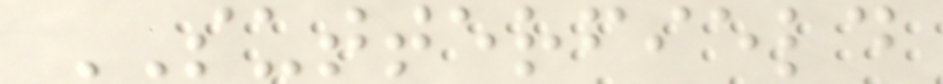SUTTERFIELD
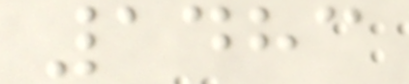1483
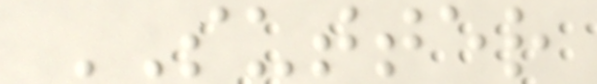SUTTER
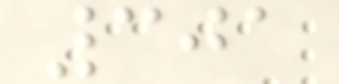301
